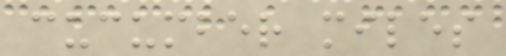cucumber miles
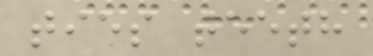ties teeth
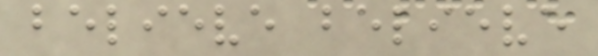believe believe
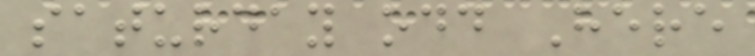saturday odd Here
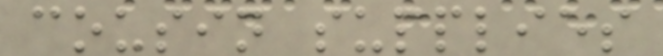cousin supplies
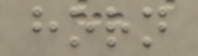horn
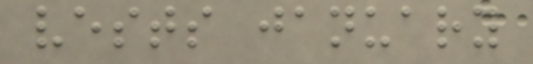vests january
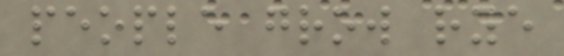people grow rye
